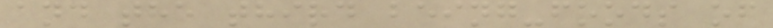and the third being-foods of
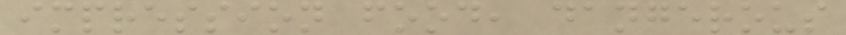impression food, dangerous
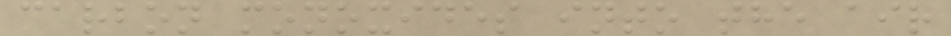carbon monoxides into the air
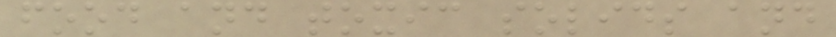food and toxic solids and
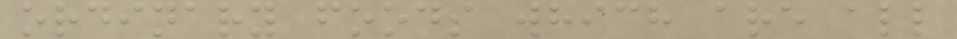ordinary foods which are all
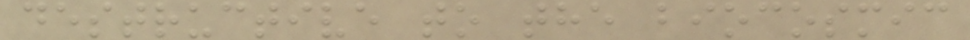destructive to the biocosmic
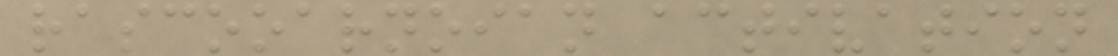rascooarnoian activation
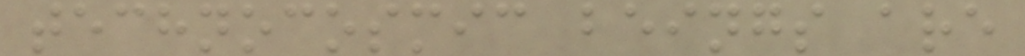technocosmic beings are
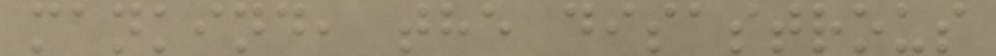mankind, the disastrous
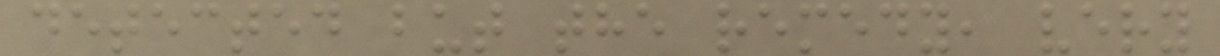detected but the remedy, very
